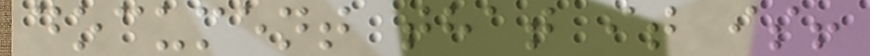document that it is!
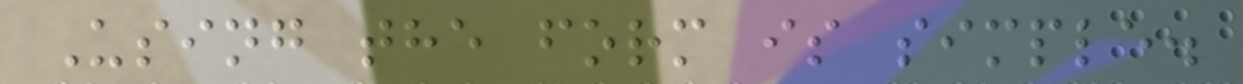Using the form is simple.
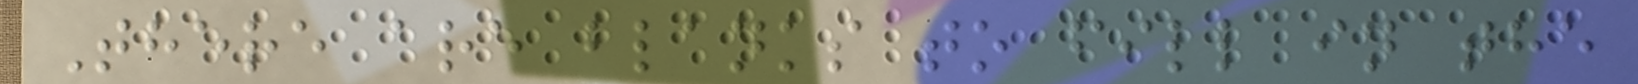There are blanks to fill in the
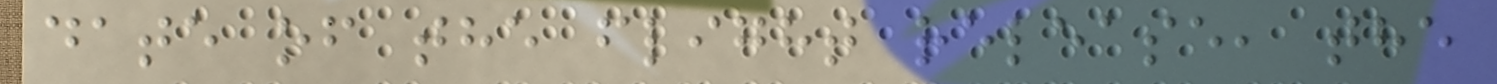date of the flight release, the
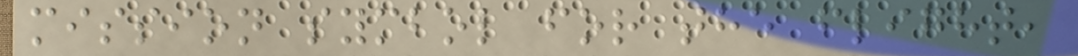mission symbol for the flight,
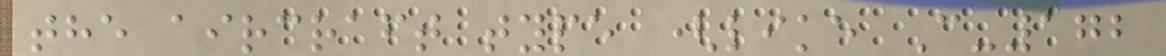the aircraft type (like C-172
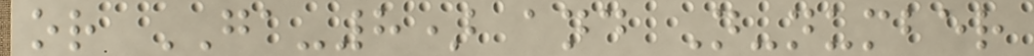or GA-8) and N-number
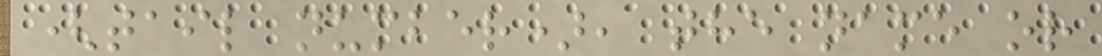(tail number), the name or
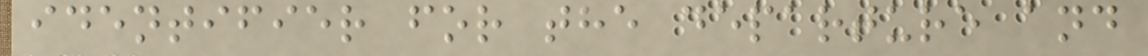identifier for the departure and
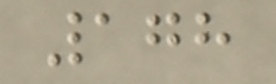178
